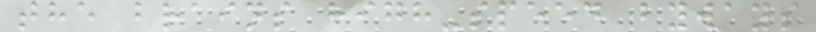the brains high-speed byways
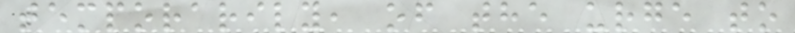temporarily, of the urge to
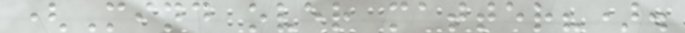(Mind over matter?).
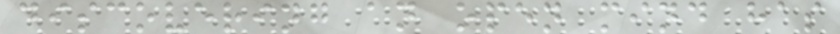discovering an open mind has
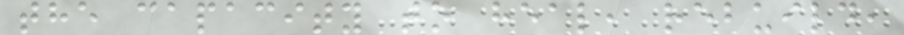the capacity to heal, rebuild,
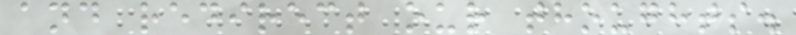and redirect our thoughts.
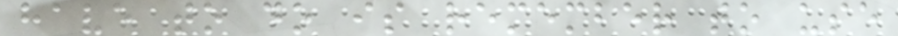have to do is remember to use
